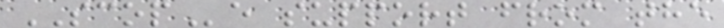SCOPe support from the
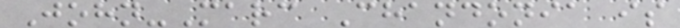John-Marc Chandonia is
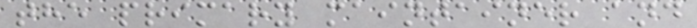the primary maintainer and
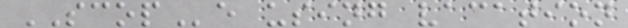SCOPe using vacation
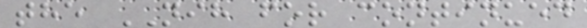the NIH for continued
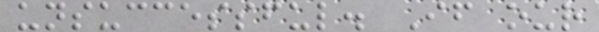unsuccessful. If our
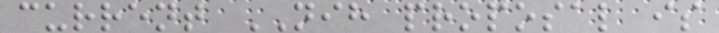current NIH proposal is
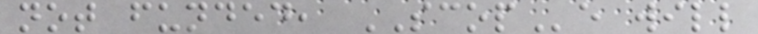not funded, SCOPe will
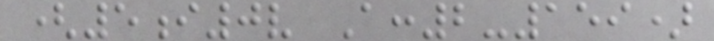(5i0v A:2-159)
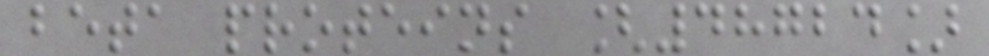beta proteins [48724]
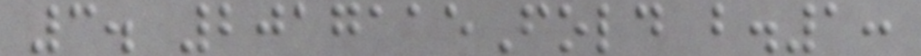3. 2017115Fold b.1:
